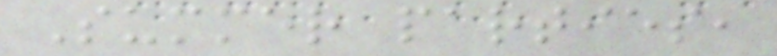Summer parties,
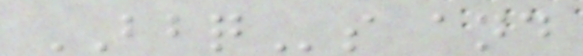BBQs and
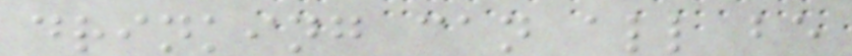drinking can all be
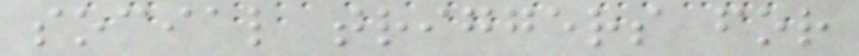social triggers for
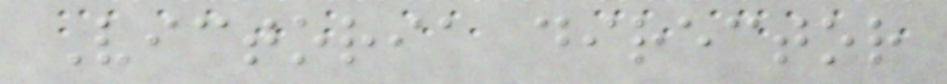Victoria director
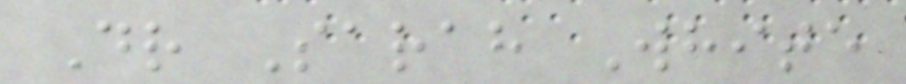Dr Sarah White
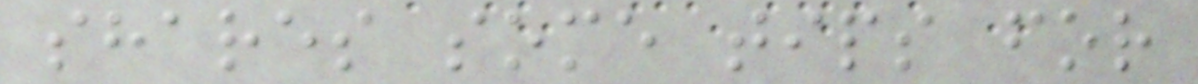shares some tips for
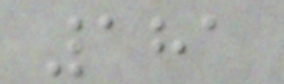181
